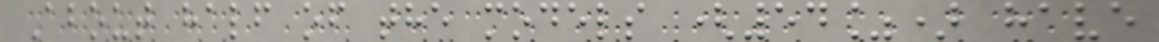About half of the models (54%) have
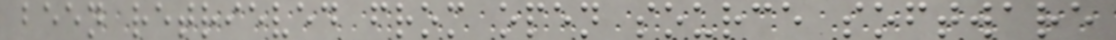been retrieved from open source software
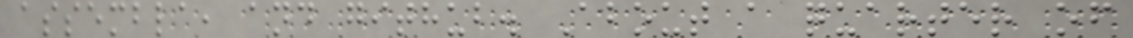assembla, and github. About a quarter of
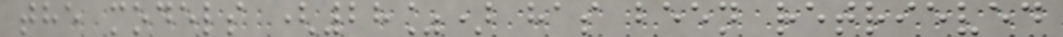the models (28%) has been retrieved
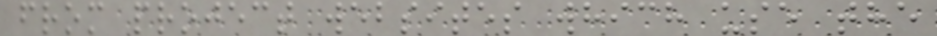from project websites which use the
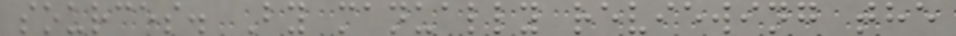sources. By manually reviewing the
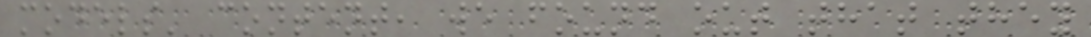models' content, we found out that they
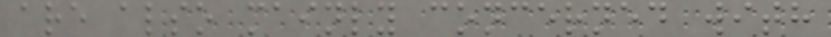are also mainly concerned with
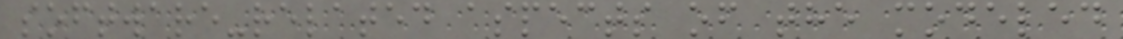software-related aspects of the modeled
